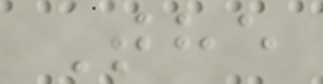The
